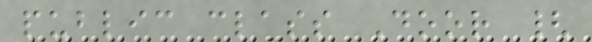public class Door {
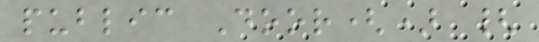public Door() {
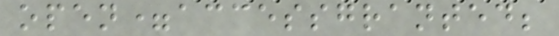open=accessgranted;
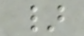}
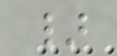}
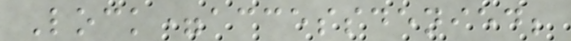Lock=accessdenied;
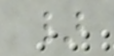}
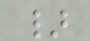}
